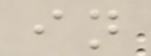in
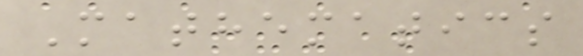Mathematics
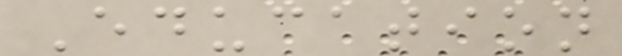Education
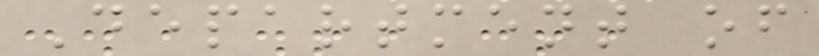Department of
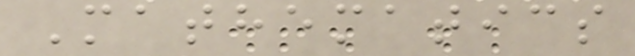Mathematics
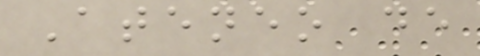Ateneo de
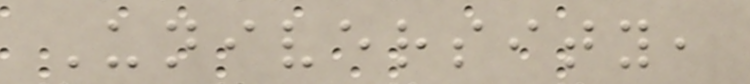University,
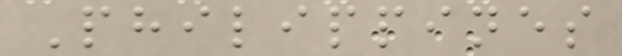Philippines
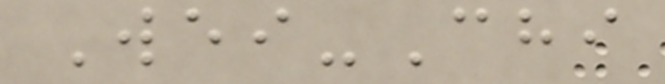Wei-Chi
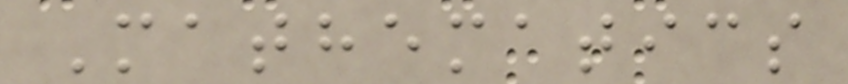Mathematics
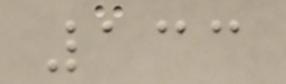133
